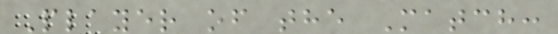Player of the Match:
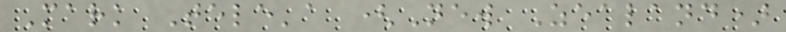Mark Tele'a (New Zealand)
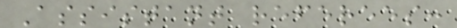Assistant referees:
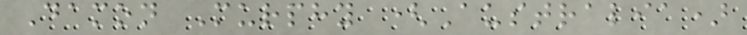Damon Murphy (Australia)
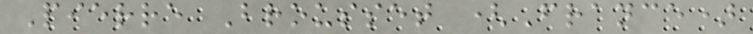Pierre Brousset (France)
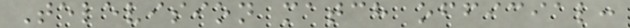Television match official:
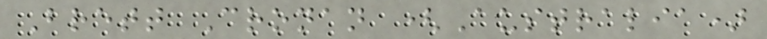Brett Cronan (Australia)
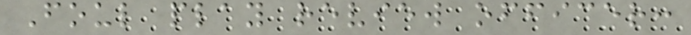Foul play review officer:
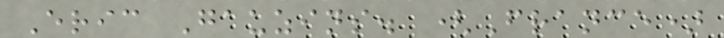Eric Gauzins. (France)
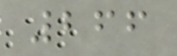266
